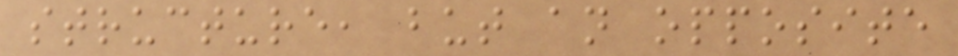structure, but an opposite
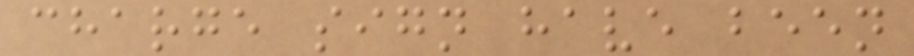charge sign have been
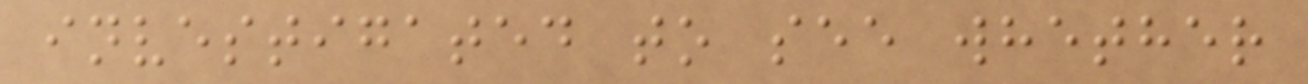investigated to see whether
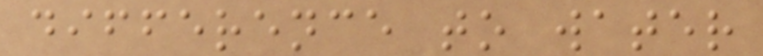difference to water
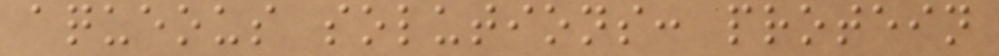aqueous solutions: protein
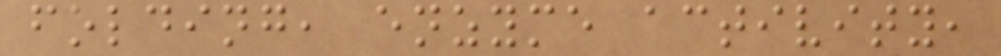folding, enzyme activity,
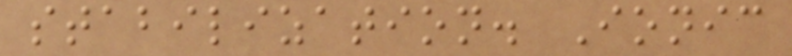stabilization. Ionic
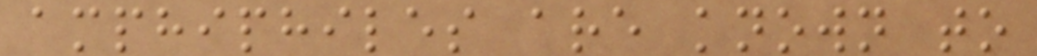amphiphiles are known to
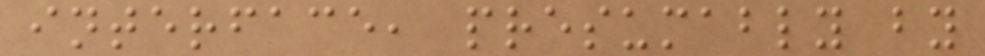interface, presumably by
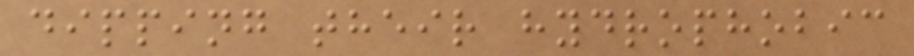dipping their hydrophobic
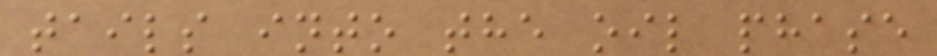tails into the oil phase
